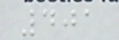401
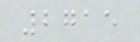2715
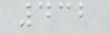432
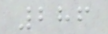286
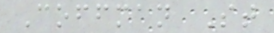Coffman St
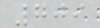709
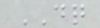DQ
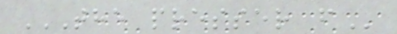THE PRESSER F
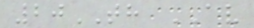20TH AV
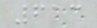613
